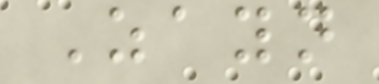Zayn
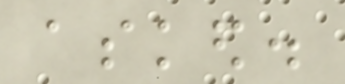asked.
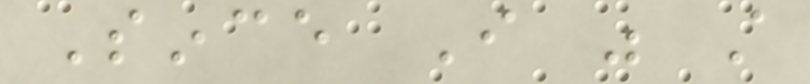Since I was still
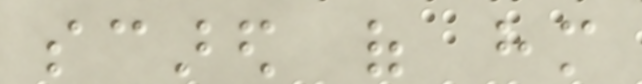scared of him
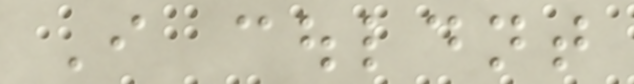I couldnt
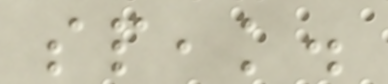speak.
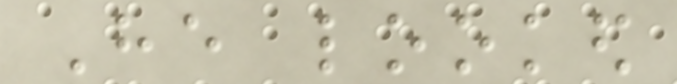He looked
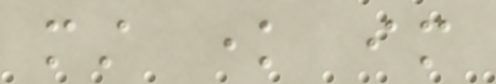must know im
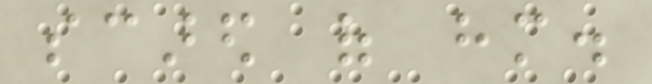scared of him.
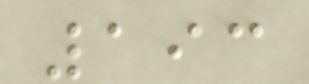193
